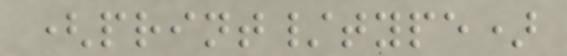(print/type)
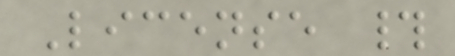License #
